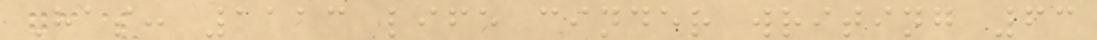Has: 1113 life cinder writing 63
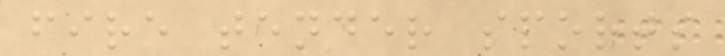fire tender sports
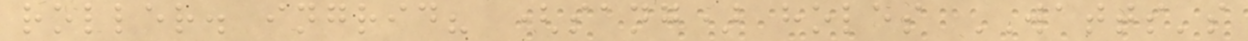roller. ingrid? (sang) holes WATTS's
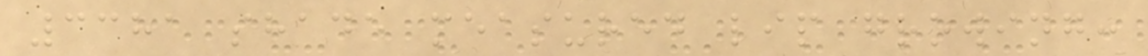3381 shade measured lip growing:
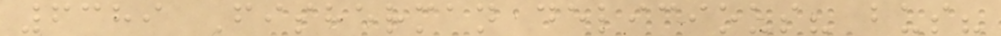6389 Fisherman delicious? bus?
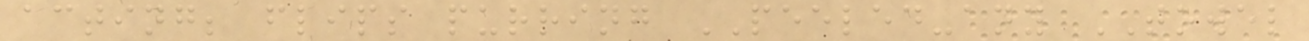acting; flips purring PEELED-any TOWEL
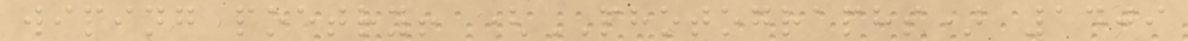wiping poetry! (PHOTOGRAPHS) 1409
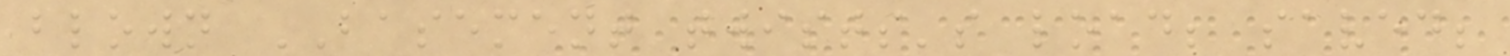blown BASEMENT twists's load; saved;
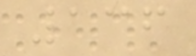136
